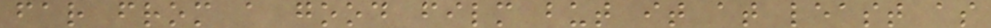far from a good film but it at least as
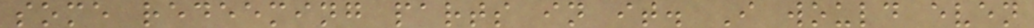some redeeming parts in it. I would even
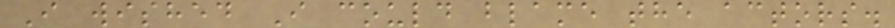I wished I could blame the actors.
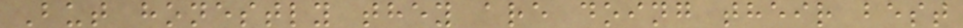But honestly they are doing their best
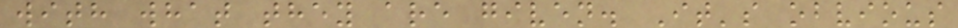with what they are given. It's obvious
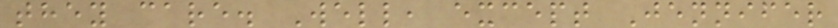they care. Well, except Jennifer
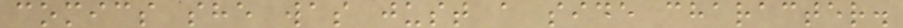comics she was just a side character.
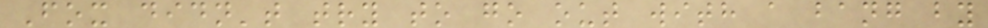Fox didn't try to go out with a bang by
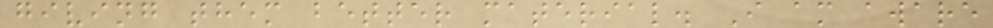giving them better material. I am aware
